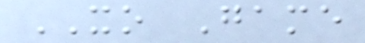XO Game
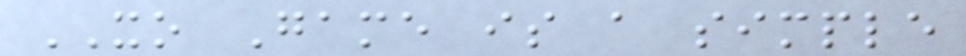XO Game is a simple
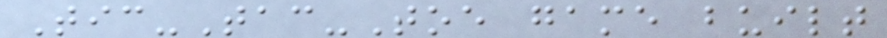Tic-Tac-Toe game built
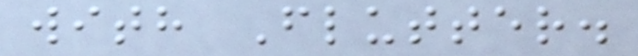with Flutter.
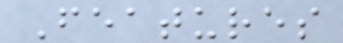Features
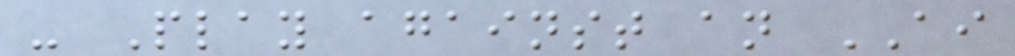- Play against an AI
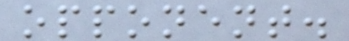opponent.
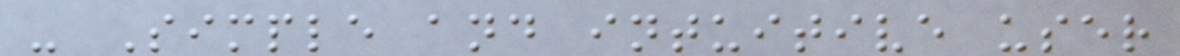- Simple and intuitive user
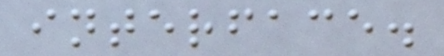interface.
